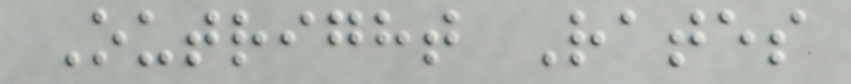Outright Rates
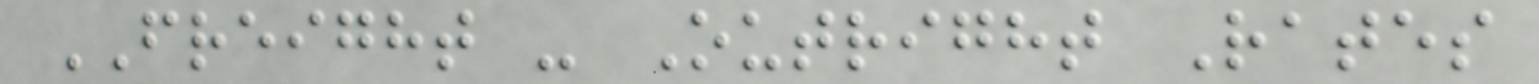FREIGHT - Outright Rates
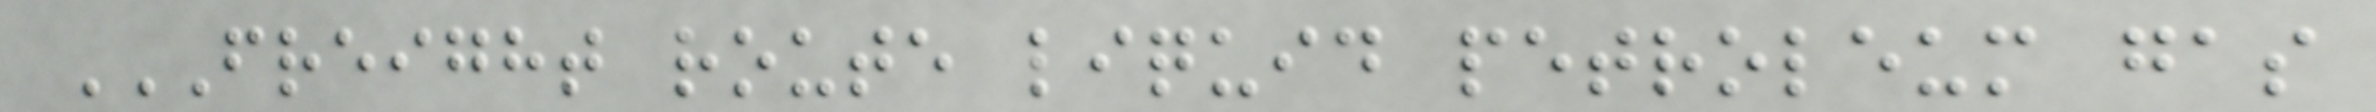FREIGHT ROUTE LIQUID PETROLEUM GAS
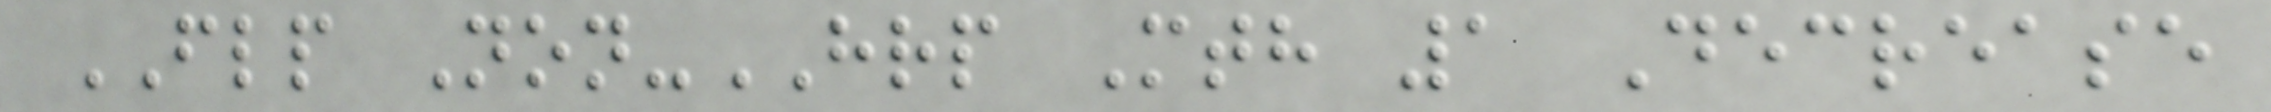FLP Non-HRP Mth 1 Decrease
